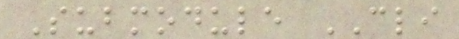Submodule CLI
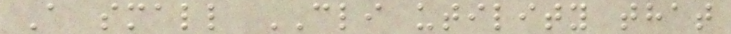A small CLI utility that
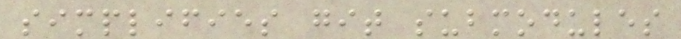simplifies git submodules
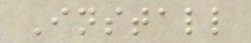Install
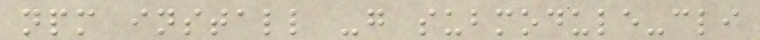npm install -g submodule-cli
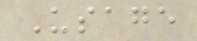Usage
